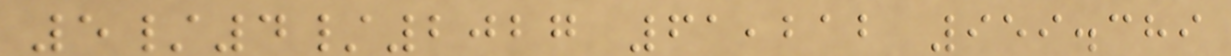5/4/2027 61,212 959.389
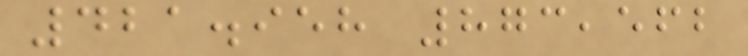421.958 873,562
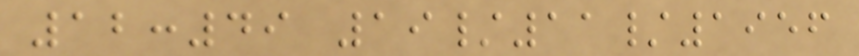12:49 19/11/1956
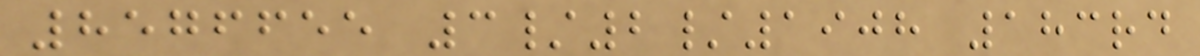8576655 3/2/1908 183rd
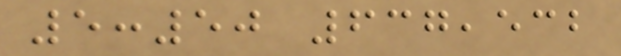5:50 637,532
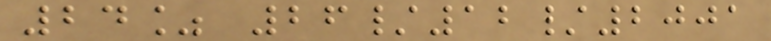24% 26/12/2001
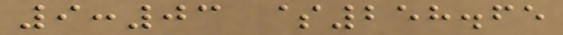9:03 $258.65
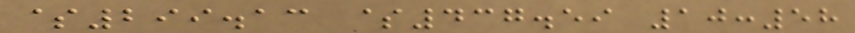$299.13 $437.59 10:58
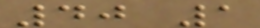40 1
